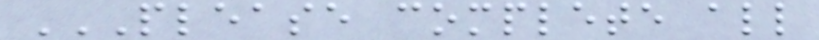PLEASE COMPLETE ALL
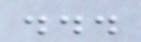...
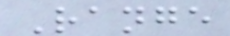Range
